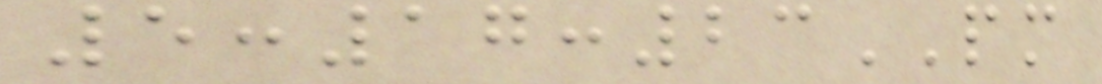5:17:23PM
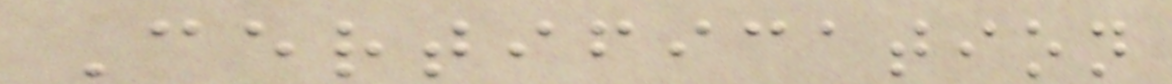Certification
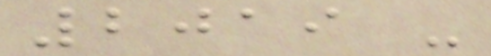2019 -
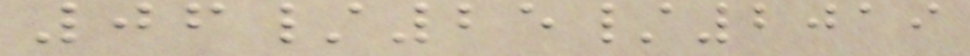06/25/2019
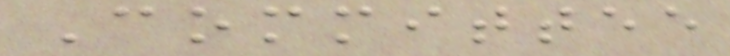Committee
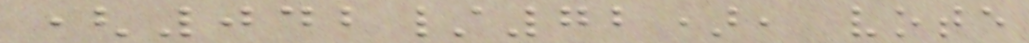(042/72), vote
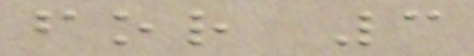for 3
